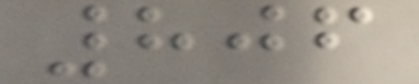806
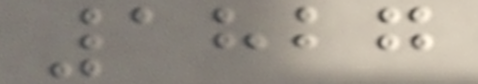1827
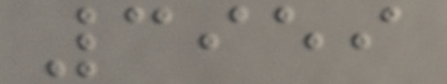3959
